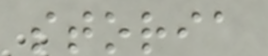storia
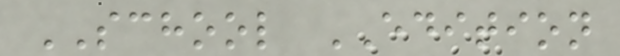SCHOOL EDITION
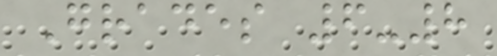Grades 6-8
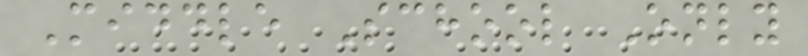Middle School Only
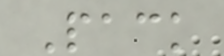Pack
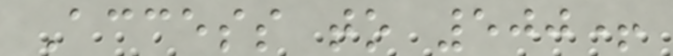Access to 500+
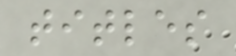titles
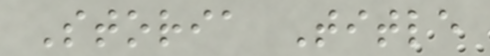Storia Title
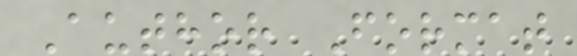Author Format
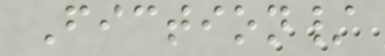Fiction/
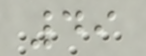49
